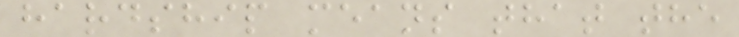hardship means that the
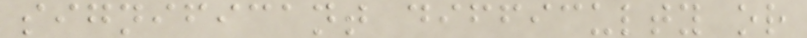significant difficulty or
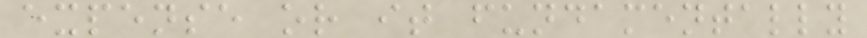expense or it fundamentally
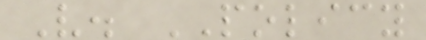V. POLICY
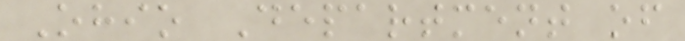Ohio Department of
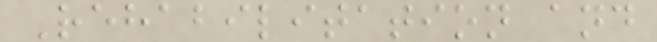Rehabilitation and
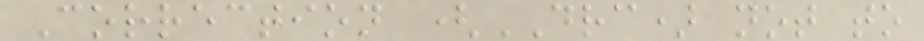Correction (DRC) not to
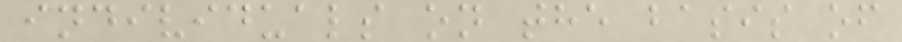individuals on the basis of
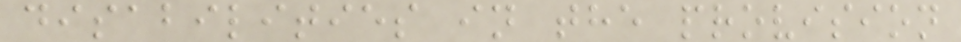disabilities in the provision
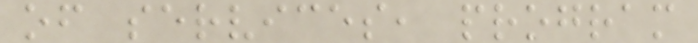of services, program
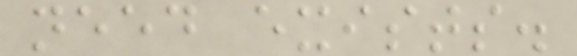need exists.
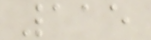115
